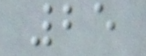25
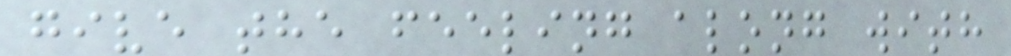give the feeling along with
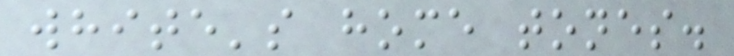white's home tones.
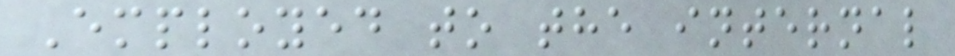Employed to the internal
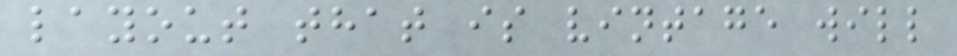layout that is vintage will
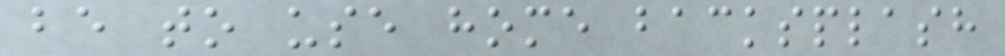be to use home backsplash
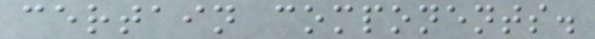certain components.
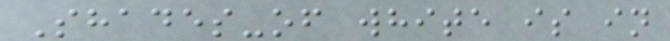Shades-of white is in
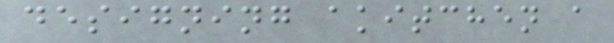designing akitchen a
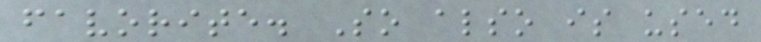favorite. So also is used
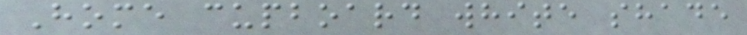Home cupboard white shade
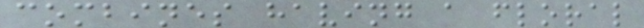combines having a floral
